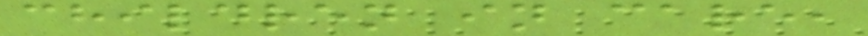children in care,
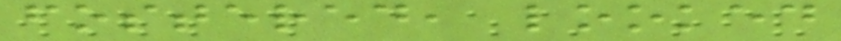fostered, looked
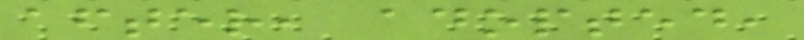after, adopted,
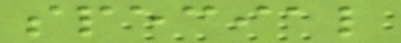special
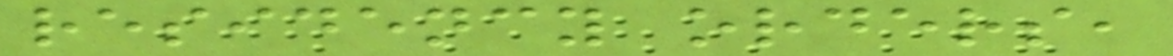residency orders,
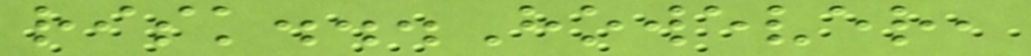risk...However,
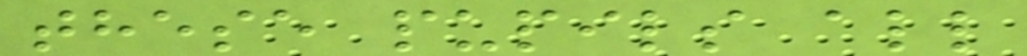these pupils all
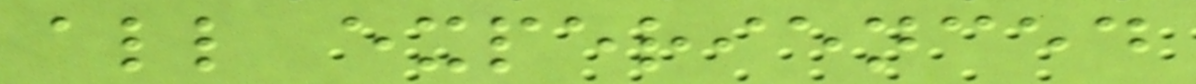all experienced
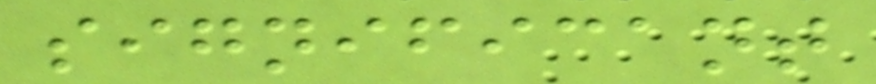significant
